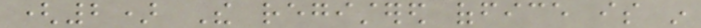(2) The registered office is in
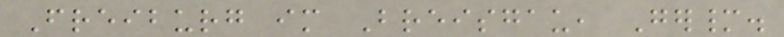Freiburg im Breisgau, Germany.
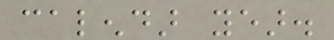calendar year.
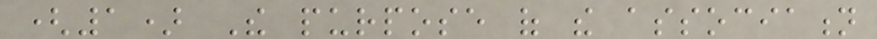(1) The purpose of the association
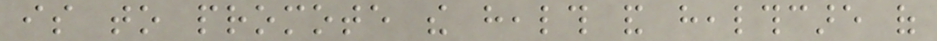is to promote the health and healthcare of
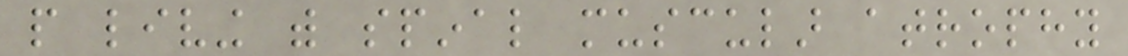people living with spinal muscular atrophy
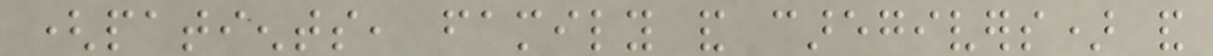(patients, family and caregivers) and
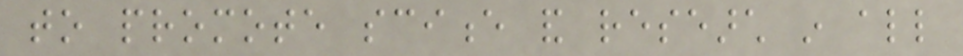to promote science and research in all
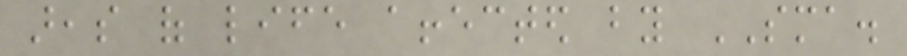areas of life affected by SMA.
